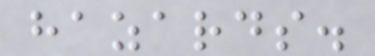hazards.
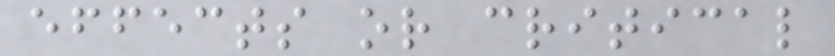effects or critical
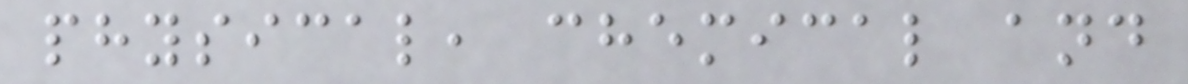physical, chemical and
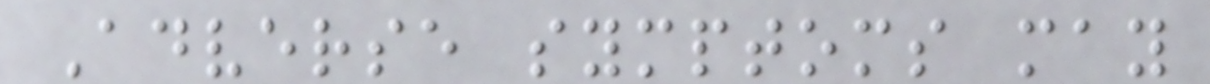Adverse symptoms may
